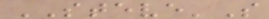STEVE'S
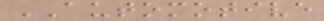AUTOMOTIVE
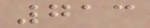713
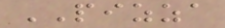PIZZA
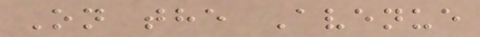On the Avenue
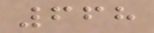668
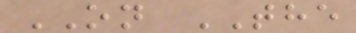ON THE
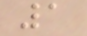1
